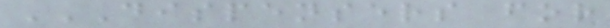DISPENSERS FOR
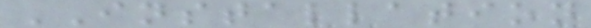INSTALLATION
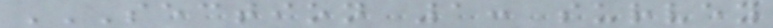SECTION 1: SURVEY
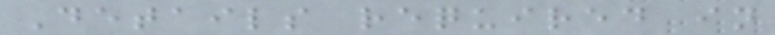Details required in
